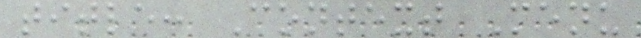title: Context Menu
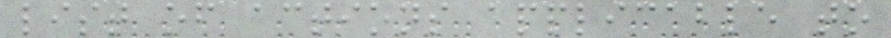list of actions applicable to
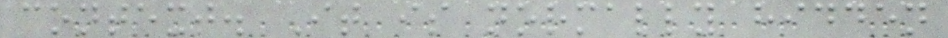context. It is normally hidden
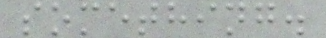something.
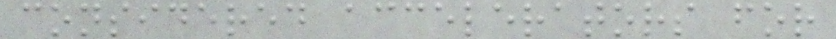considered accelerators for
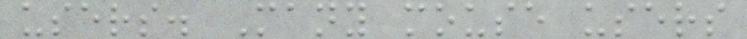users. Many mouse users
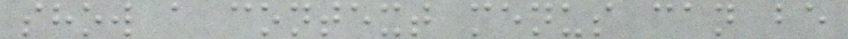show a context menus can be
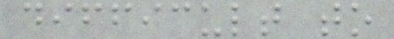difficult to
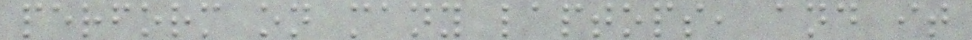perform on many laptops, and it
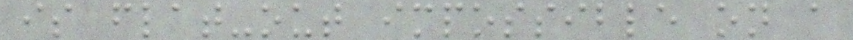is flat-out impossible on a
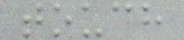touch
